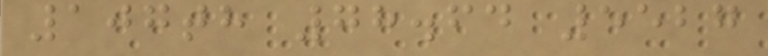107th 78.64 5527
